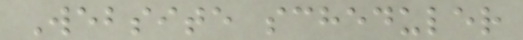Website scheduler
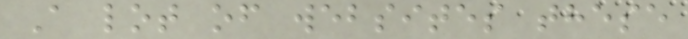A lot of websites these
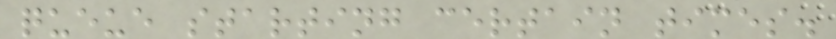queue starting certain times.
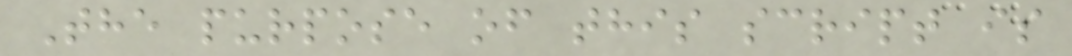The purpose of this script is
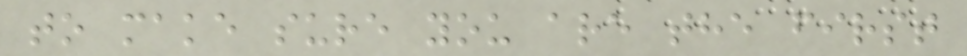to make sure you are the first
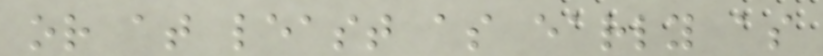or at least as early as
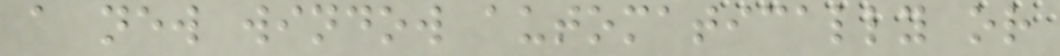a new window automatically or
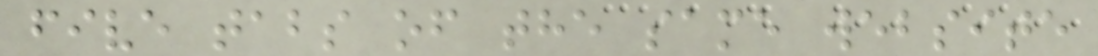five tabs of the same website
